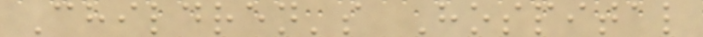Children's Hospital
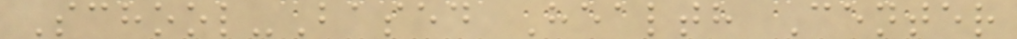School-Based Health Center
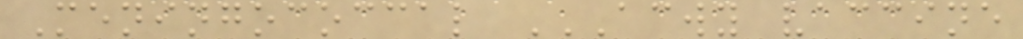Meningococcal ACWY VACCINE
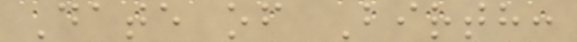Date of Birth:
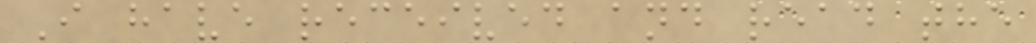I have received and read the
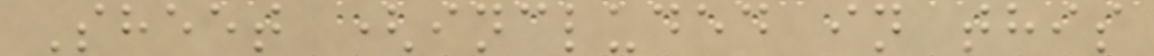Sheet (included in this
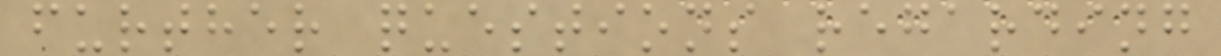further questions regarding
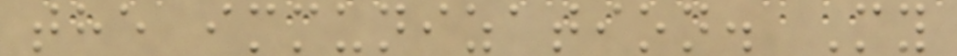the immunization. My
